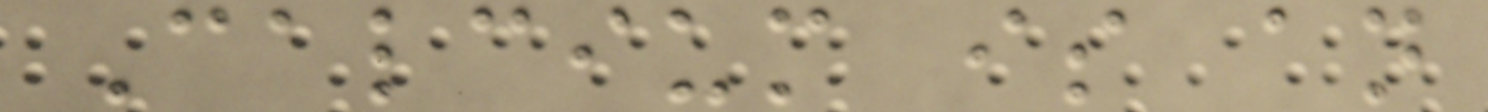Calcium is an
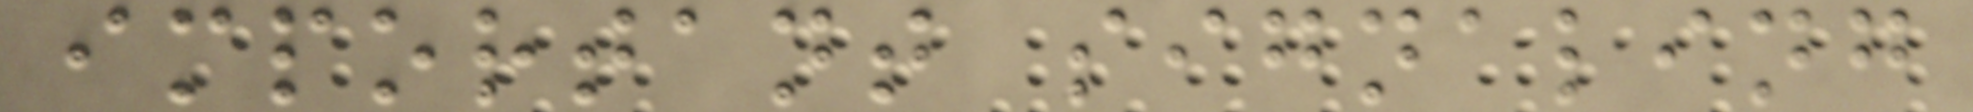important signaling
